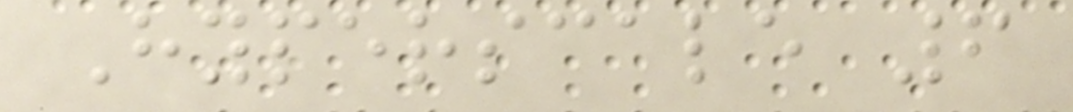Hyperscale 6
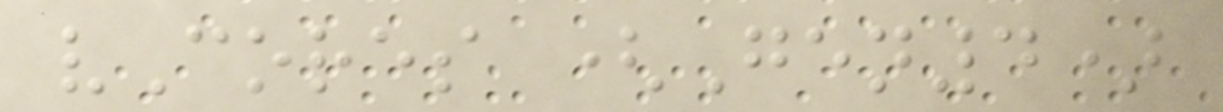vCores (Gen4)
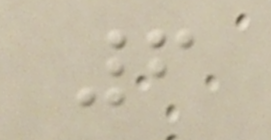6
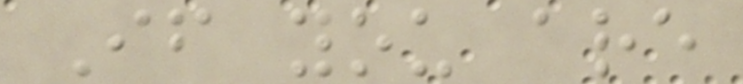If you are
